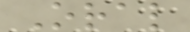Oral
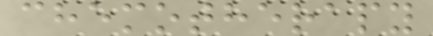chemotherapy
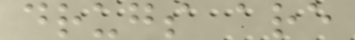drugs are
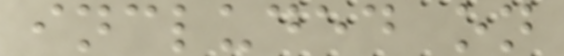included on
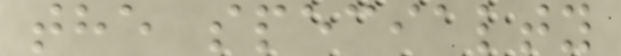the specialty
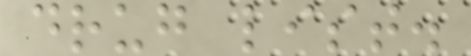drug list.
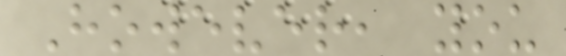However, you
